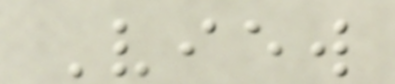View
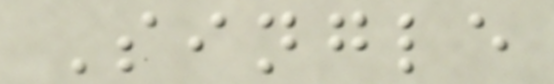Single
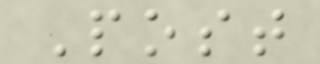Post
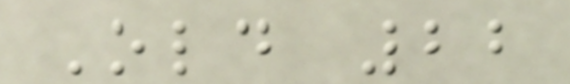Old 22
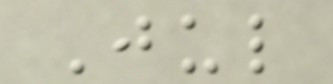Jul
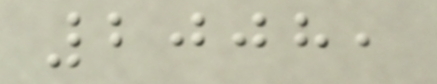2008,
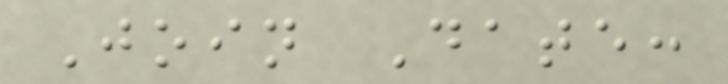Join Date:
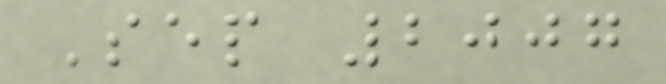Sep 2007
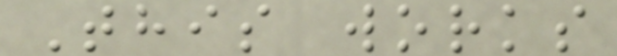This works
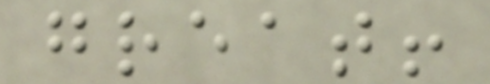great!
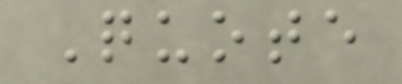Quote
